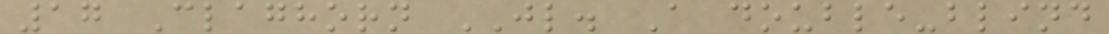17 Claghorn JL. A double-blind
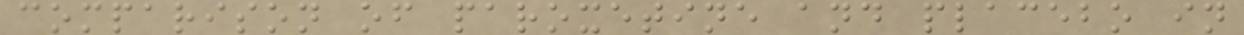comparison of paroxetine and placebo in
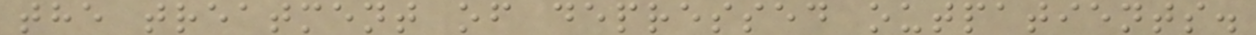the treatment of depressed outpatients.
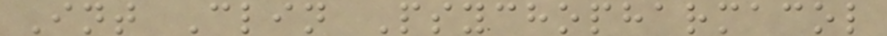Int Clin Psychopharmacol
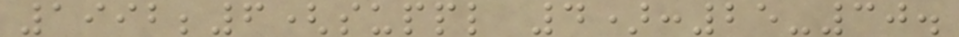1992;6(suppl 4):25-30.
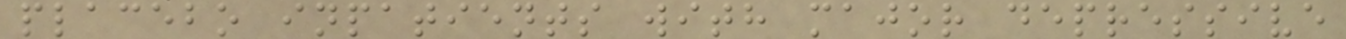placebo inpatients with major depressive
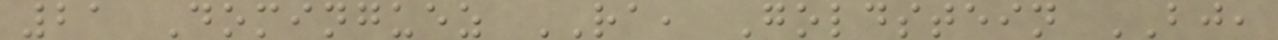21 Dominguez RA, Goldstein BJ,
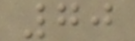70
